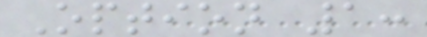Option 1:
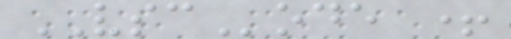VSCode +
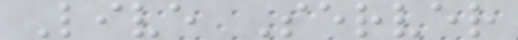Live Server
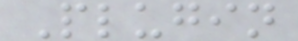Plugin
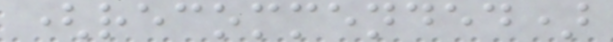(recommended)
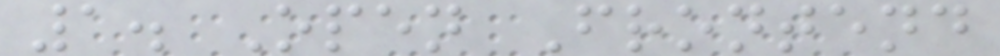1. Open Frontend
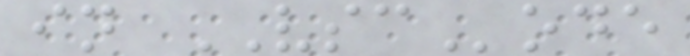in VSCode
